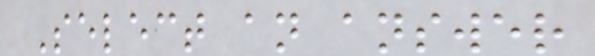Select an answer
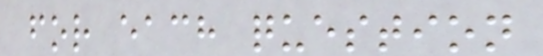for each question
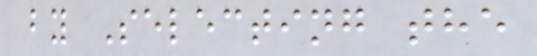by Selecting the
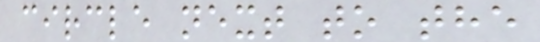circle next to the
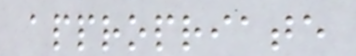appropriate
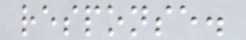response.
